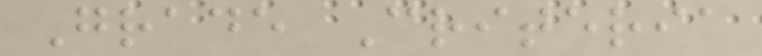Grade Criteria
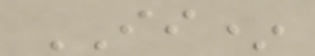II*
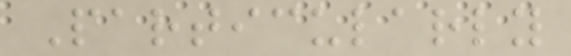Particularly
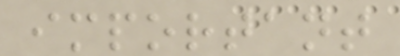important
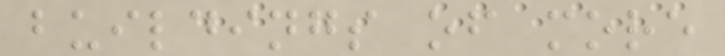buildings of more
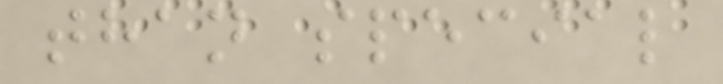than special
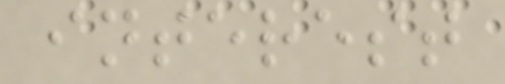interest
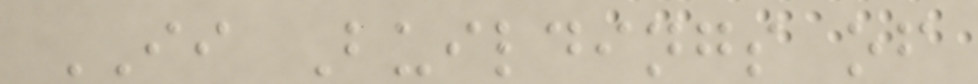II Buildings of
